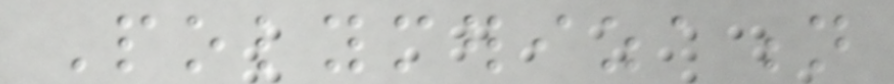Polymerization
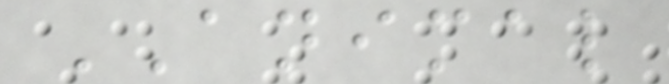ANIMAL
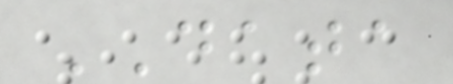DATA
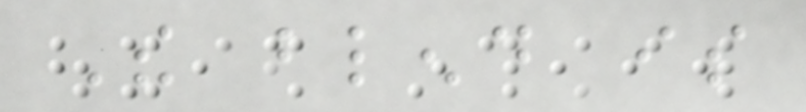The blend is
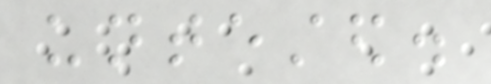untested.
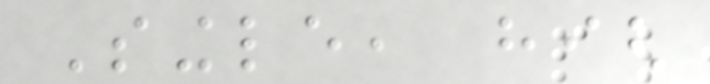Single, high
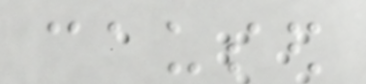caused
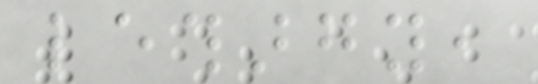lethargy,
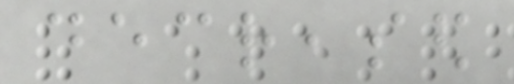decreased
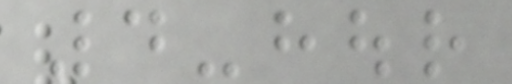4-hour
